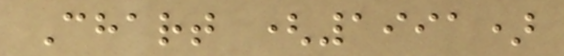Chart (1991)
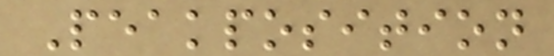Peakposition
